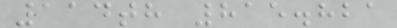114th 815.821
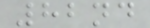82nd
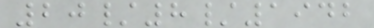20/8/1942
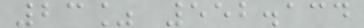23% 552.134
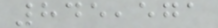845,571
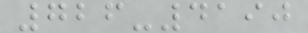726-4190
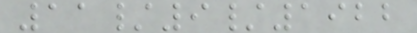11/9/1922
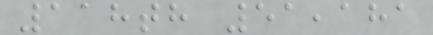118th 51,181
